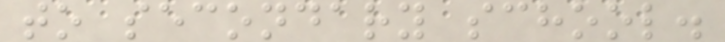to secondary school.
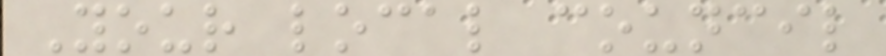Your local council
